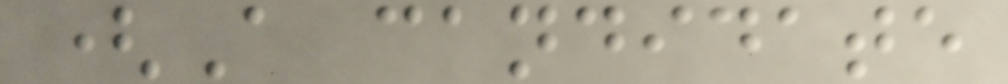(A candidate
